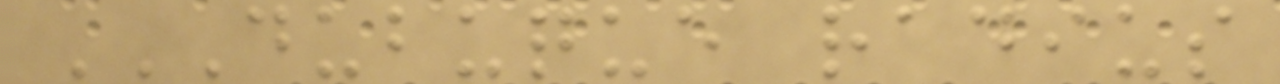DUBUQUE RADIUS
